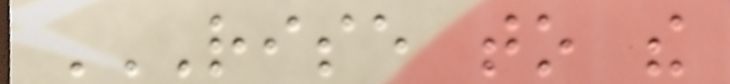RISE TO THE
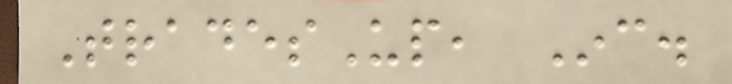TradesUp, Inc.
